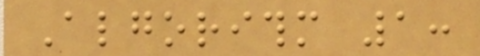Algorithm 1:
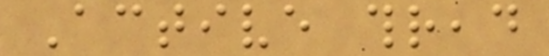Active thread
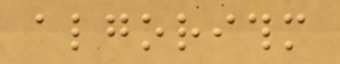algorithm
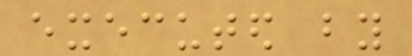executed by
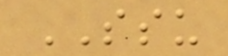SSU
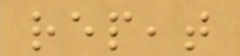repeat
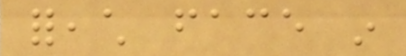foreach face in
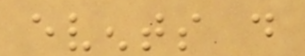events do
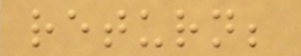return;
